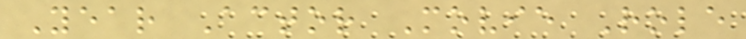Year Actor Movie Role
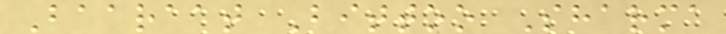Baaraat Bittoo Sharma
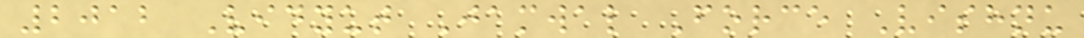2012 Vidyut Jamwal Force Vishnu
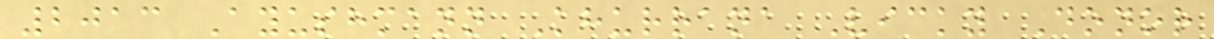2013 Ayushmann Khurrana Vicky Donor
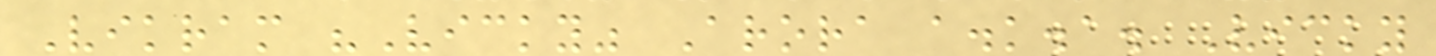Vikram "Vicky" Arora a.k.a. Vicky
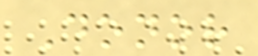Donor
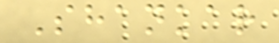Shankar
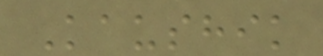Kaushik
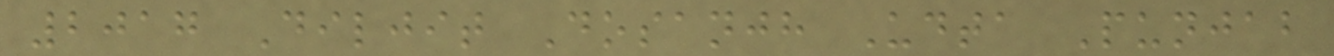2017 Diljit Dosanjh Udta Punjab
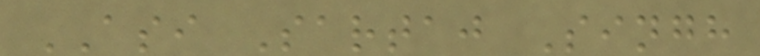ASI Sartaj Singh
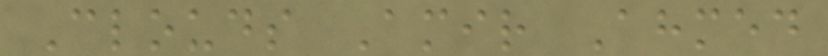Clouds Amir Ahmed
